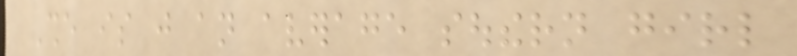She is just an average southern girl
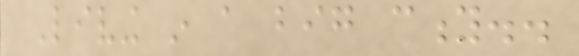Living in a big city..
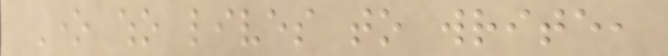One who lives to write,
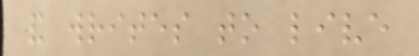and writes to live
